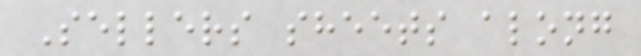Sellers sheets along
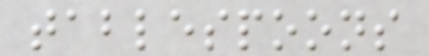tablespoons
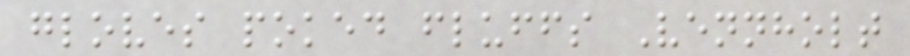gloves poked fluffs Vennholt
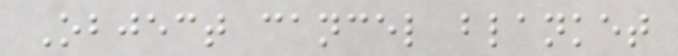Object cancel blanket
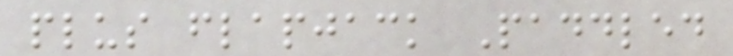plus flapjack Paddled
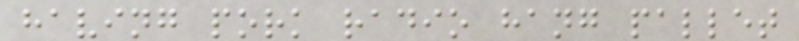having pork radio hang pallet
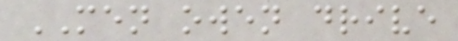MEN owen drive
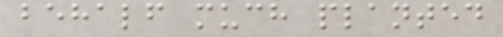behalf much planted
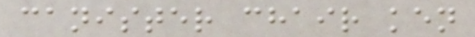canister chair ken
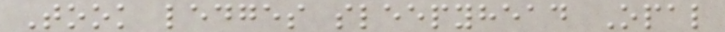Took ledges sleepyhead Opal
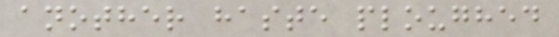another haste ploughed
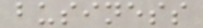business
